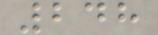248
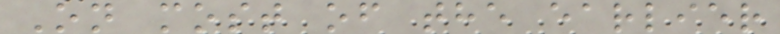On most of the earlier
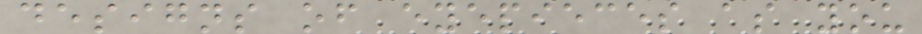designs of eyepieces as you
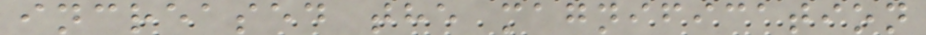increased the magnification
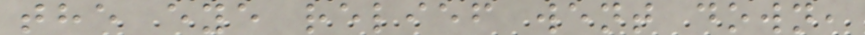the eye relief went down,
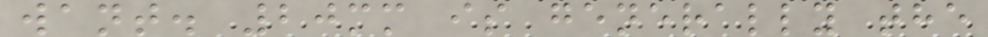want. 20mm is generally the
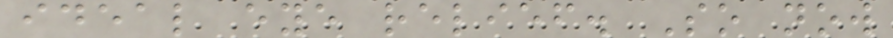ideal eye relief. So now
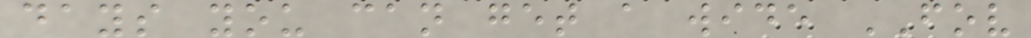days you can get a wide FOV
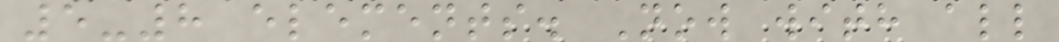5-8 elements. Now with all
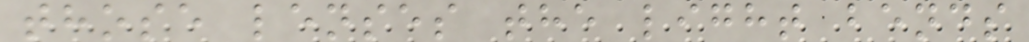those lenses the light bends
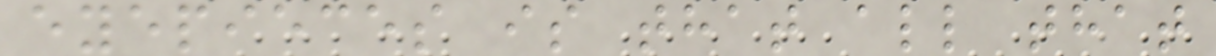eyepieces is that all that
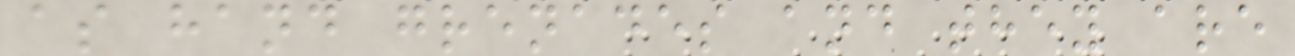as hand grenades and they are
